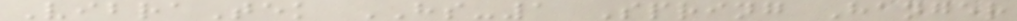VibraTek HS-1 Spring Hanger
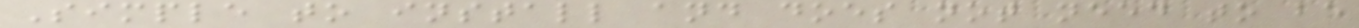Simple to install and does not need to be
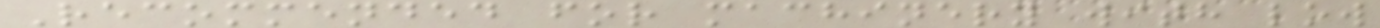Recommended for machinery with low
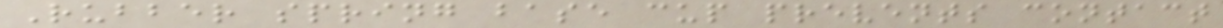Rubber spring base cup prevents contact
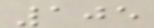105
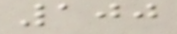100
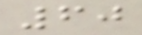60
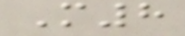M8
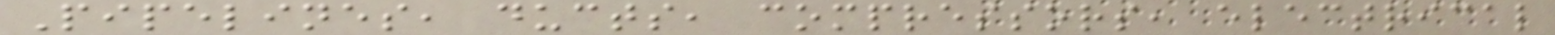Pipelines, ducts, compressors, electrical
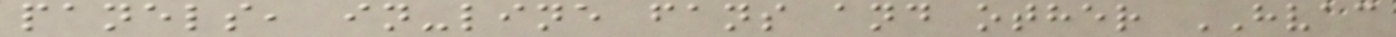panels, in-line fans and other HVAC
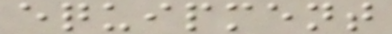equipment
